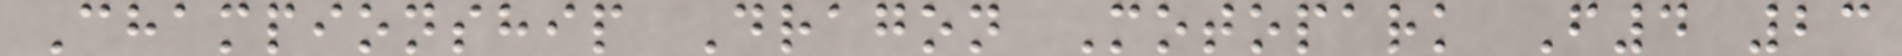Championship Dragon Motopark F4 23
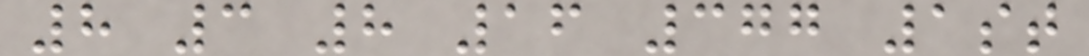8 3 8 16 377 1st
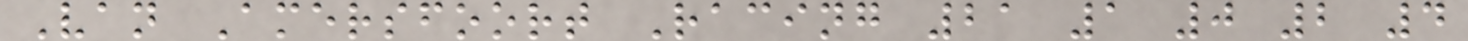Van Amersfoort Racing 21 1 0 2 4
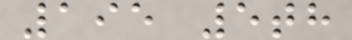195 5th
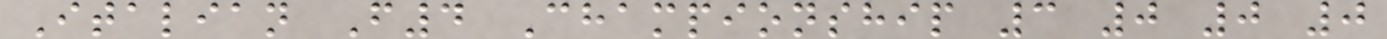Italian F4 Championship 3 0 0 0
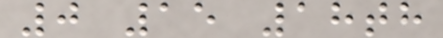0 15 18th
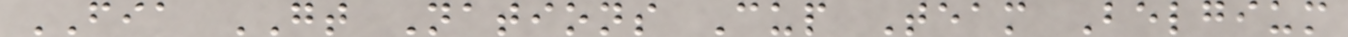FIA GT Nations Cup Team Belgium
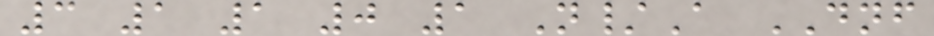3 1 1 0 1 N/A DNF
